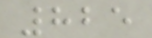825
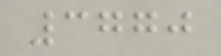3770
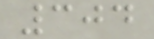304
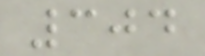304
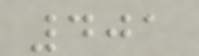401
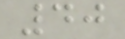40
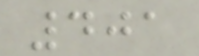401
